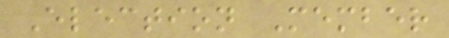Election Member
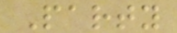Party
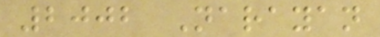2002 Narayan
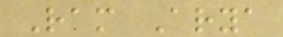Ram Arya
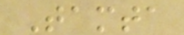Tamta
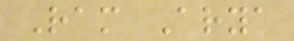Ram Arya
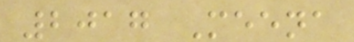2017 Meena
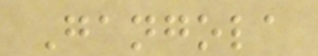Gangola
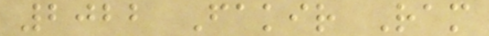2022 Fakir Ram
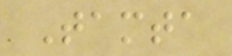Tamta
